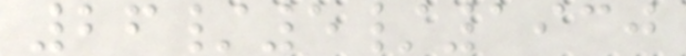26/5/1930
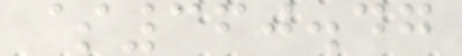$360.47
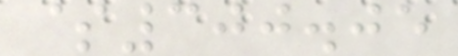$300.05
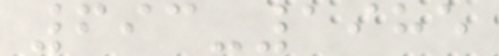693-1985
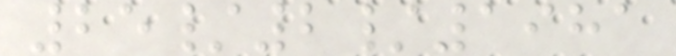25/2/1981
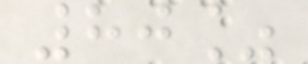80%
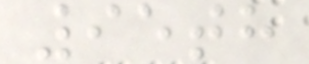95th
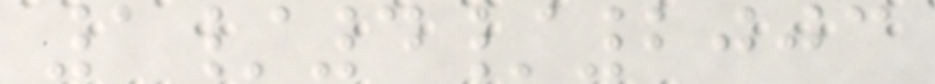1/4/2003
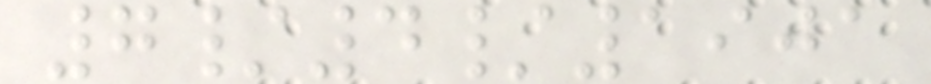7/4/1901
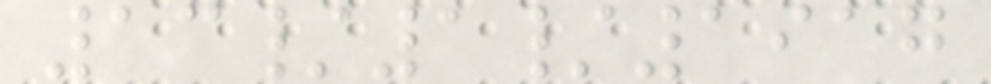13/1/1917
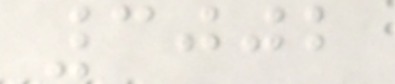3002
